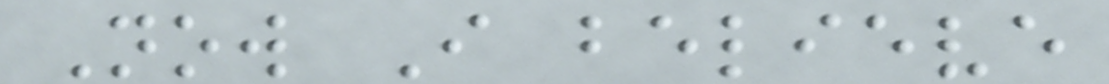Now I believe
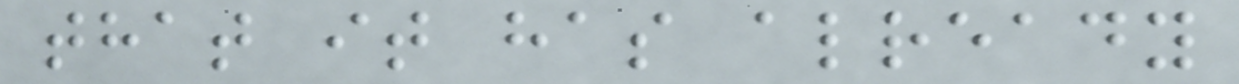that it has already
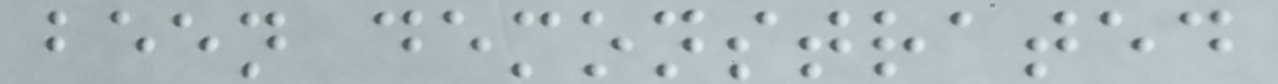been demonstrated
